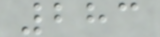283
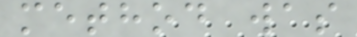method was
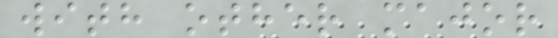with other major
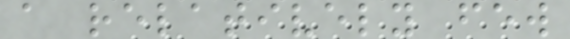a relatively few
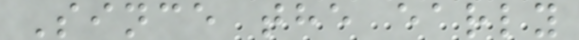Since the early
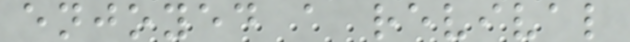enjoyed a revival
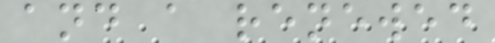and a renewed
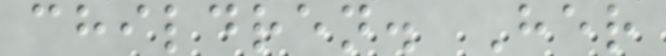children. Her
